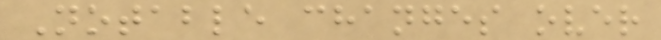Notable changes over
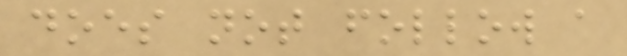does not follow a
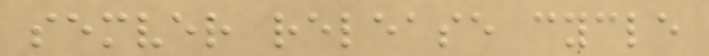semver release cycle
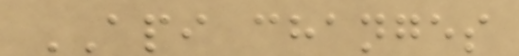API changes
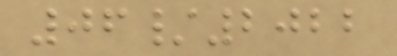06/2022
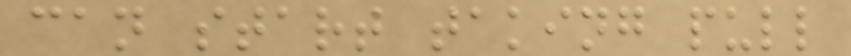can start taking pull
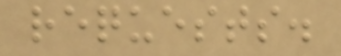requests.
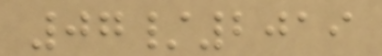07/2019
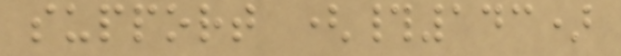support (#143)
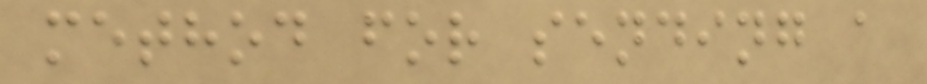method for sending a
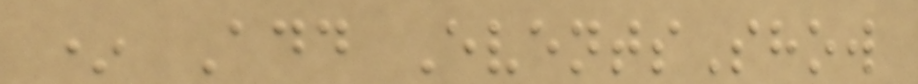* Add EventsShow
